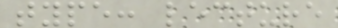type: lecture
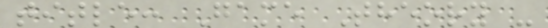title: Game Theory -
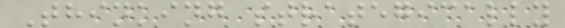Thinking strategically
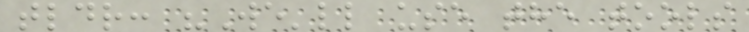tldr: "We'll use the tools
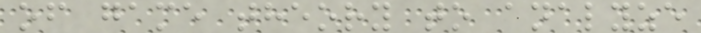of game theory to analyze
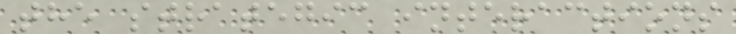the strategic interactions
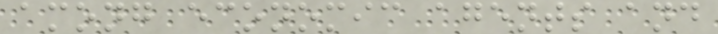among economic agents and
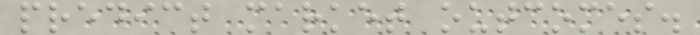predict market outcomes.
